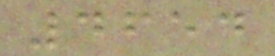4654
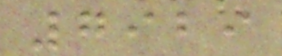7929
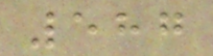587
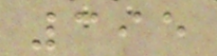395
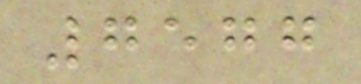7577
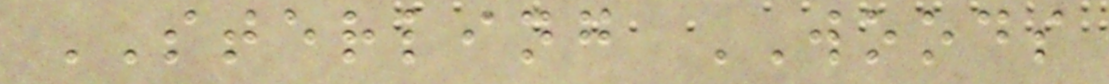STERLING WOODS
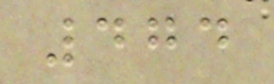474
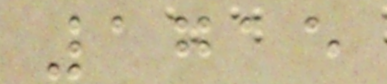1715
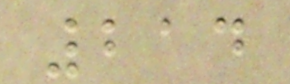214
